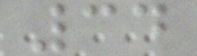34
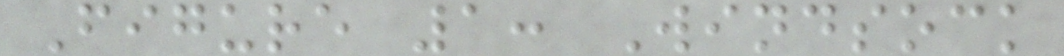Figure 1: Windsock
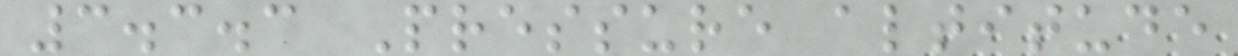3.3.3 Pressure altitude
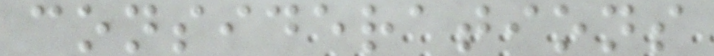considerations
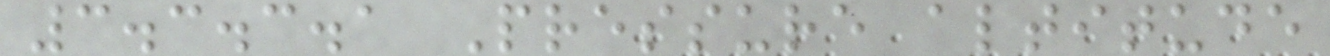3.3.3.1 Pressure altitude
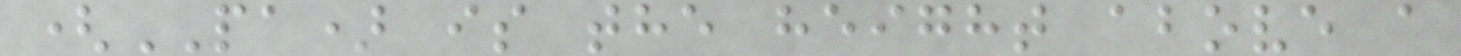(PA) is the height above a
